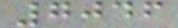7046
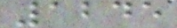1245
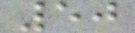50
